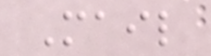Mail
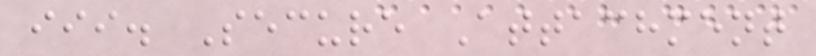iii. Secure Attachment
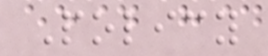Policy
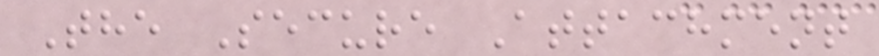The Secure Attachment
